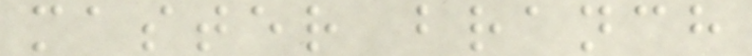master branch
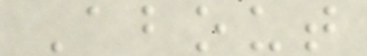About
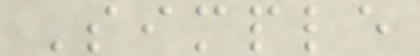Simple
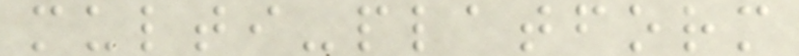multi-platform
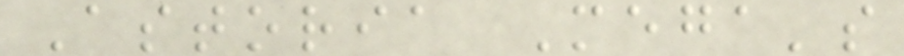Astoria Mega's
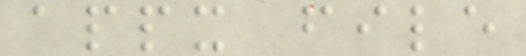appx file
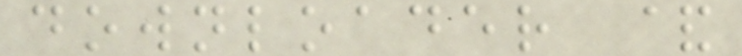downloader &
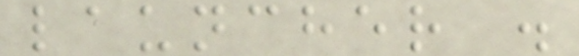launcher .
